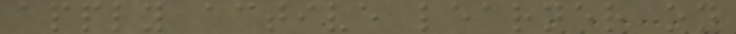apply active learner on
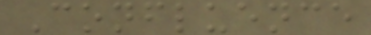Confluence
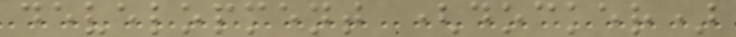development (docker)
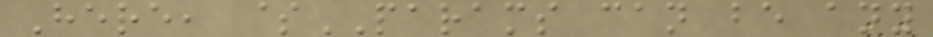Here, $PARAMS can be any
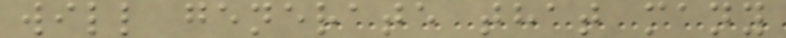will generate that many
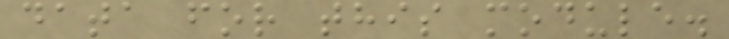data for this module.
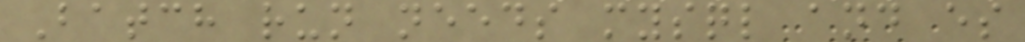Batch run needs mysql and es
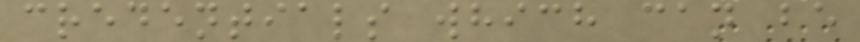credentials which can be
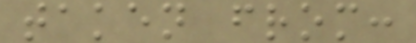taken from:
